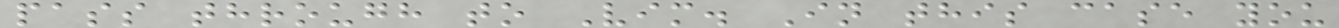pass through to Vim. In this case you
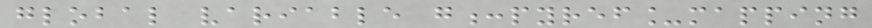global variable g:pyref_mapping
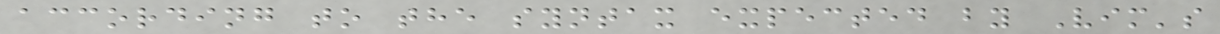according to the syntax expected by Vim's
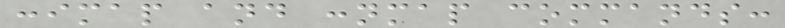:imap and :nmap commands:
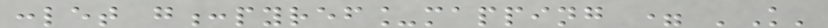:let g:pyref_mapping = 'K'
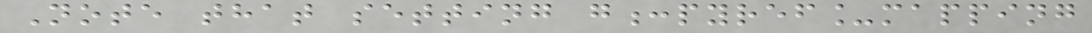Note that setting g:pyref_mapping
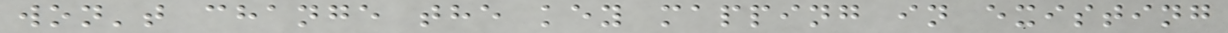won't change the key mapping in existing
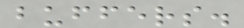buffers.
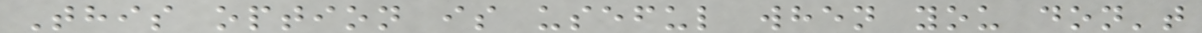This option is useful when you don't
